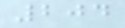204
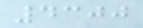4300
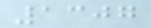1307
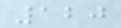120
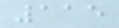115
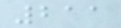211
